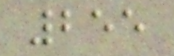255
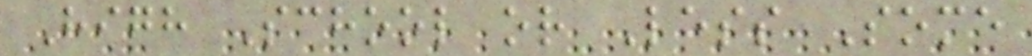High School or Less Some
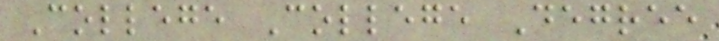College College Degree
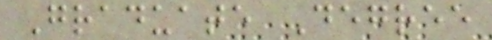Graduate Degree
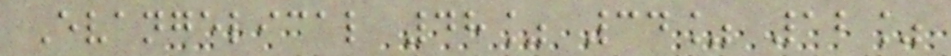Evangelical 48% 34% 12%
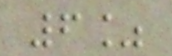6%
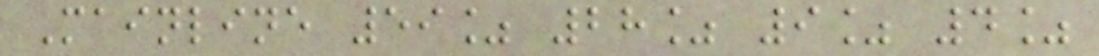Mainline 59% 28% 9% 4%
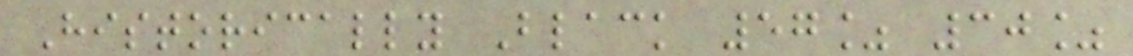Historically Black 57% 30%
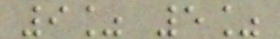9% 5%
